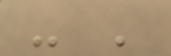- '
